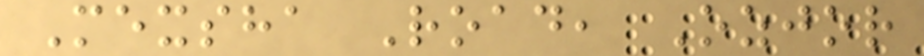Mexsha Road, Ozjor
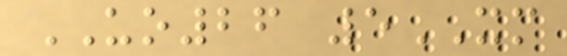UO26 5XM
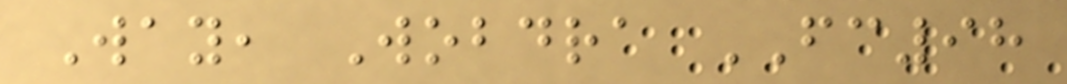Way, Wobdra FC98
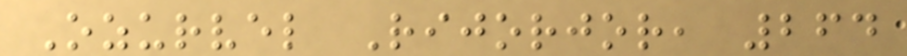Ozurvel Rijorjor, 264
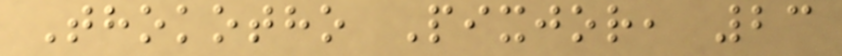Thokotho Pixjor, 23
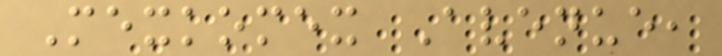Mexkomex Avenue,
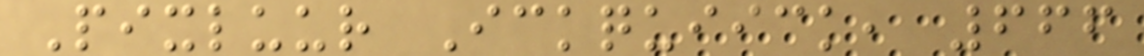Pixluur Ickquiick, 666
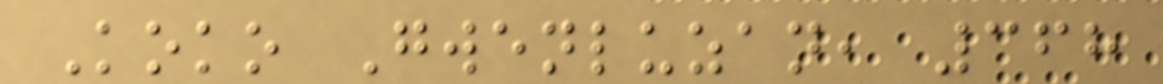Koko Gwenluzan, 368
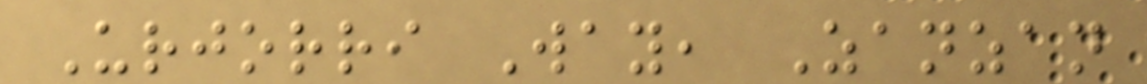Urjorri Way, Zanzan
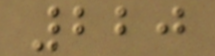220
